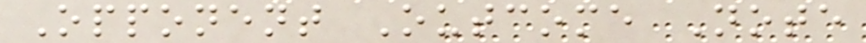Opponent Outcome Note
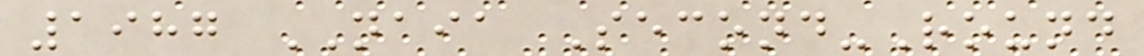1987 NAIA Second-Round
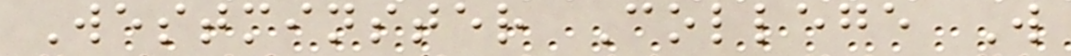Westminster College W
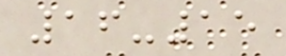16-15
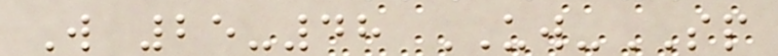W 25-48 UW-SP
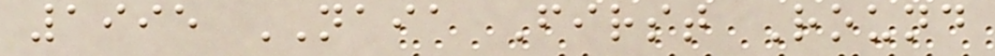1995 NAIA First Round
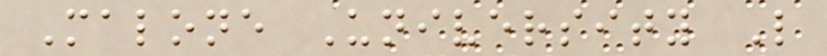Malone University L
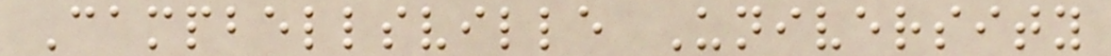Campbellsville University
